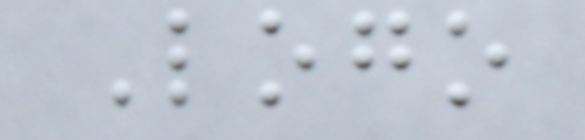Logo
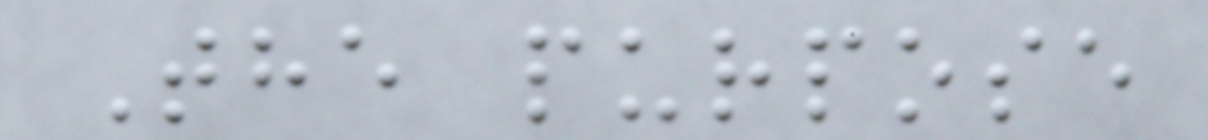The purpose
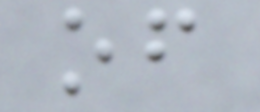of
